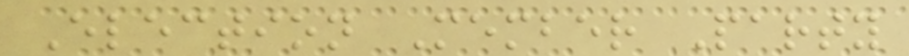Election Member Party
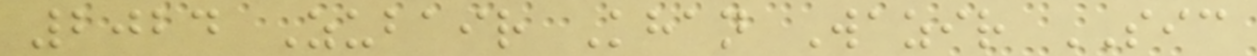2024 Zubair Khan Wazir SIC
